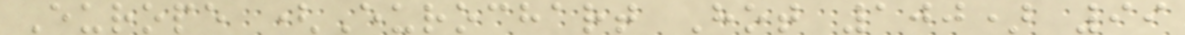Europe (Eurochart Hot 100) 99
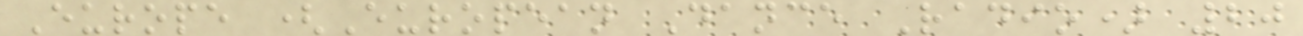Europe (European Dance Radio) 20
